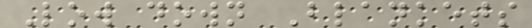Low down Blankets
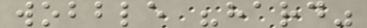wobble "hard"
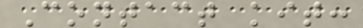Contact kit:
